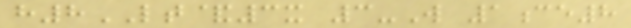h8LT&3x 3-W 1ce8
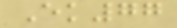Ek77
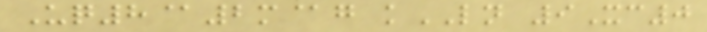Uq8@2m@g kLN 9Xc0
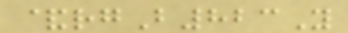&rgB823Y
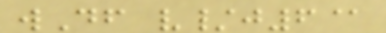wDf v/j6@
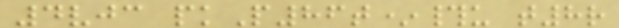4vjc pkP86t*#u t8r
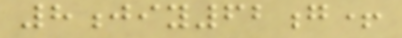8jiy62g+
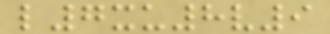l7xu8v9
